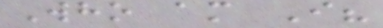Who am I?
